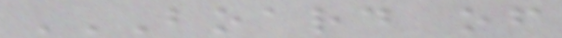BOARD OF
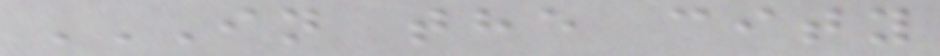IN THE CITY
